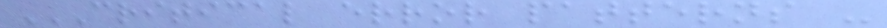CRITICAL ERROR PATTERNS -
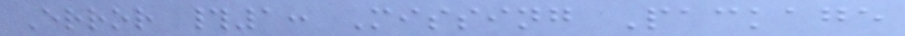Error #1: Missing Package
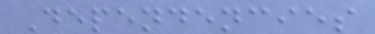Dependencies
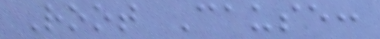Root Cause:
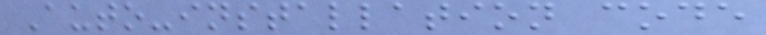Auto-installation code
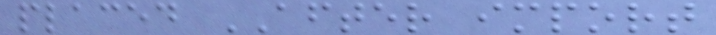placed AFTER import
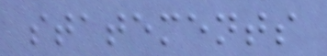statements
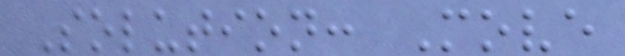Solution: Move
